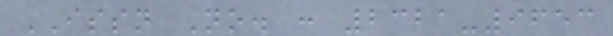ISSN No. : 2321-9653
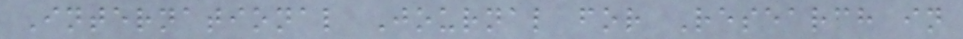International Journal for Research in
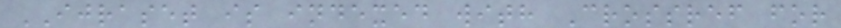IJRASET is indexed with Crossref for
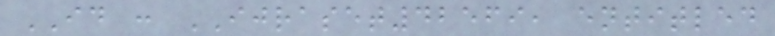ID : IJRASET42569, entitled
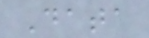Data
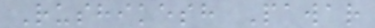Rushikesh Pawar
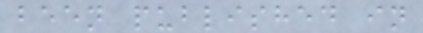been published in
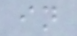in
